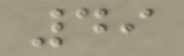49
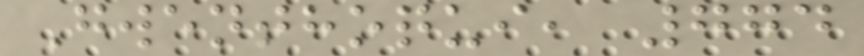Gwenthoqui, 774
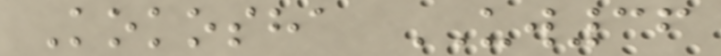Kokosha UW36
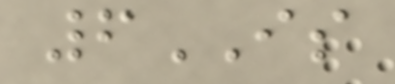6IS
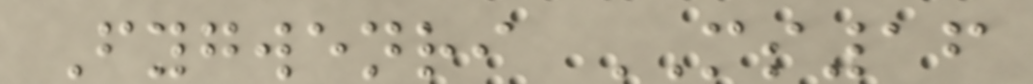Fygwenri MS16
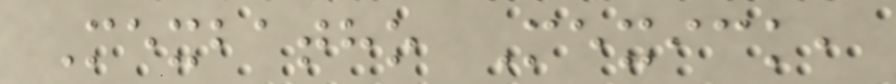Mexbatho Mexick,
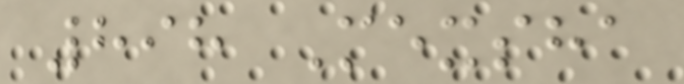898 Mexsha
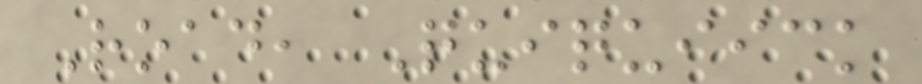Road, Quiquiick
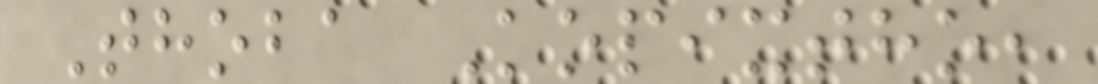Thoba Kopixtho,
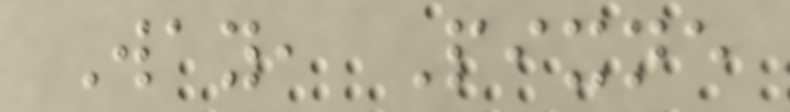Way, Pixne
